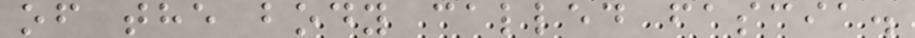of the body called fascia.
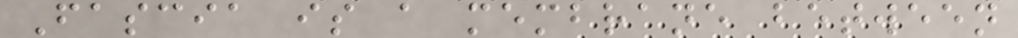Fascia is a membrane between
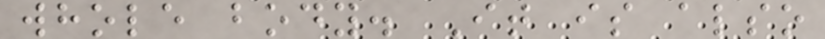whole body. It is also
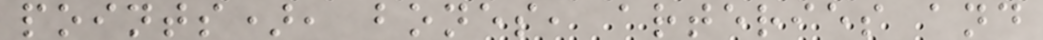points), bones, arteries and
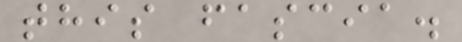this fascia.
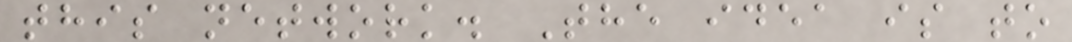this network. The idea is to
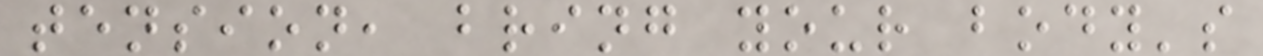tension, bring your body's
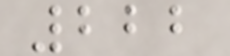222
